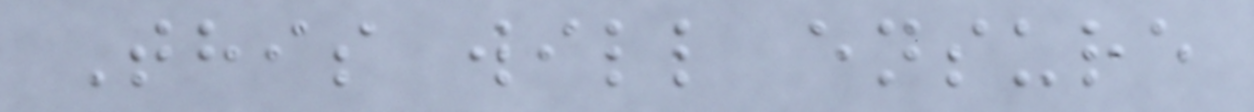This will ensure
